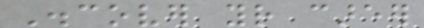Discover your career
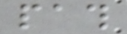path
